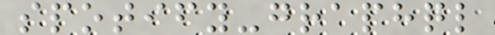spotify-graphql
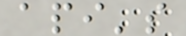api's
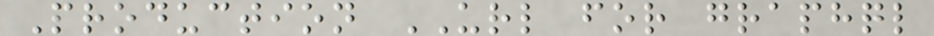Production URL for graphql
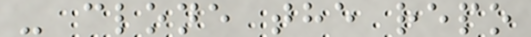- clone the repo
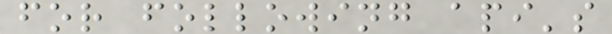for following api's
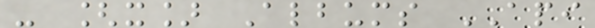- [x] Albums API
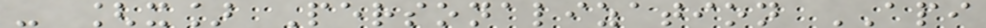- [x] Personalization API
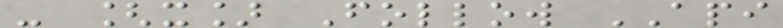- [x] Follow API
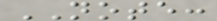NOTE:
